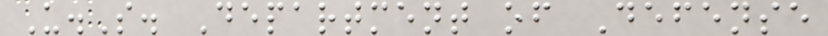U.S. Department of Defense
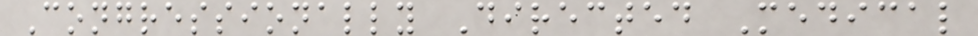Congressionally Directed Medical
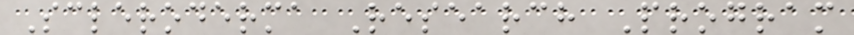Scleroderma Research Program
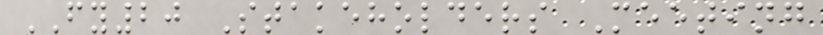FY20 Stakeholders Meeting
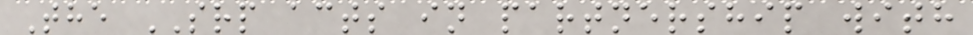The SRP acts in partnership with
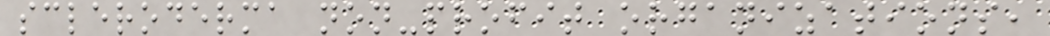scleroderma non-profit organizations,
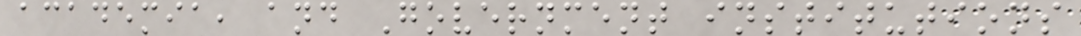academia, and Government institutions
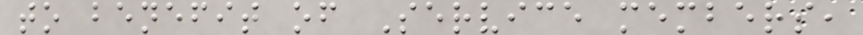to benefit of Service members,
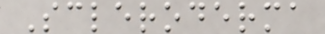Scleroderma
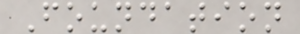Foundation
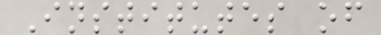Institutes of
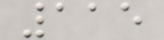115
